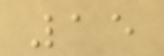15
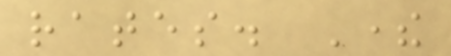rates. There
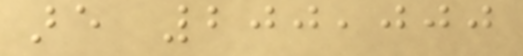are 200,000
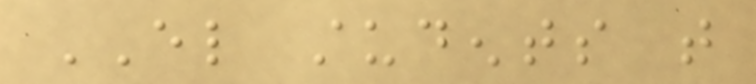EL students that
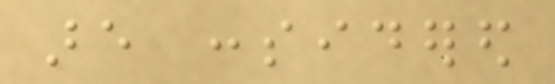are considered
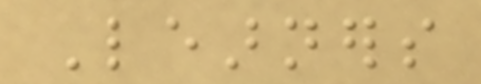Learners
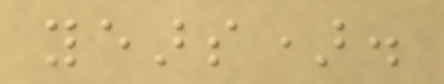years).
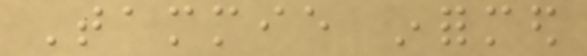Tammie informed
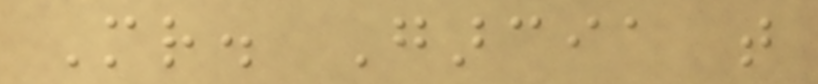Mr. Garcia that
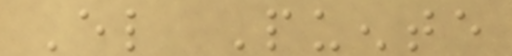El Puente
